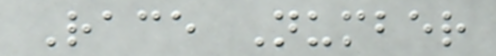Race Number
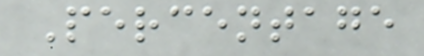Percentage
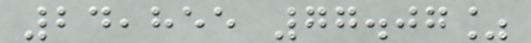24,855 77.07%
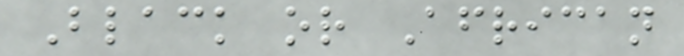Black or African
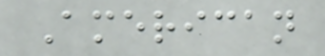American
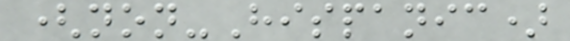(non-Hispanic)
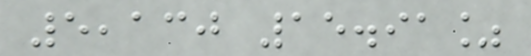5,130 15.91%
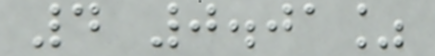4 0.01%
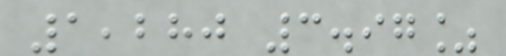1,280 3.97%
